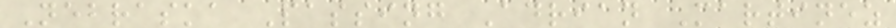Nebraska Passing Adrian Martinez
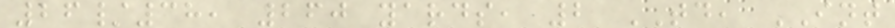26/38, 260 yards, 2 TD, INT
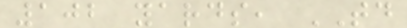102 yards, TD
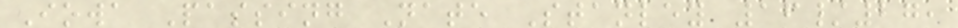Iowa Passing Nate Stanley 16/27,
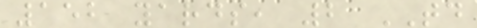152 yards, 2 TD
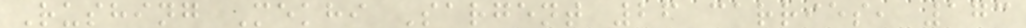Rushing Mekhi Sargent 26 carries, 173
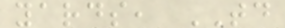yards, TD
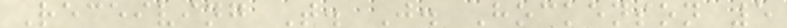Receiving T. J. Hockenson 5
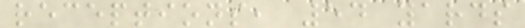receptions, 54 yards
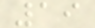19
